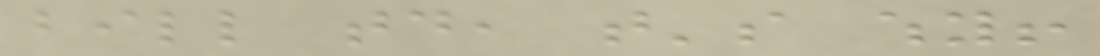bill today, that's why!
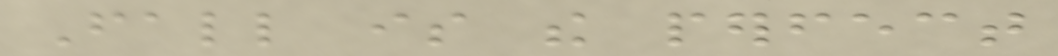Fall is the perfect
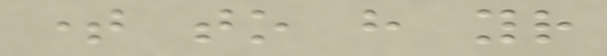time to have your
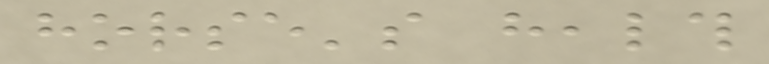horse's health
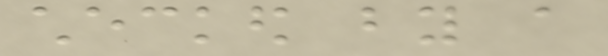checked by a
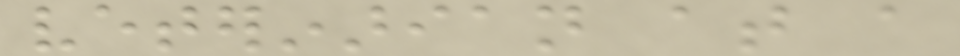veterinarian at a
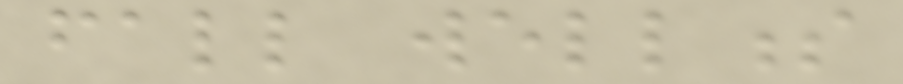fall wellness
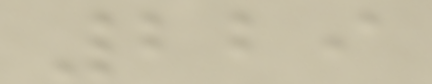229
